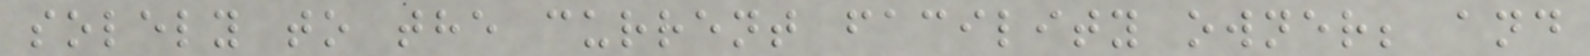solely to the current facility owner; and
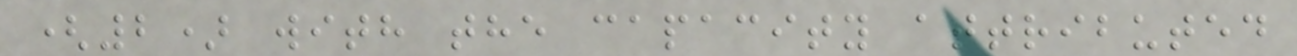(2) with the capacity attributed
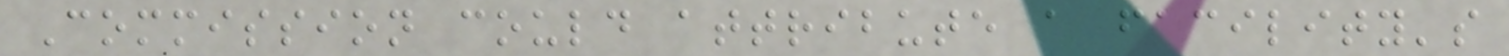Commission could attribute a facility's
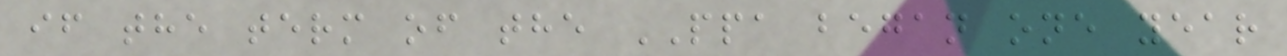if the term of the PPA began one year
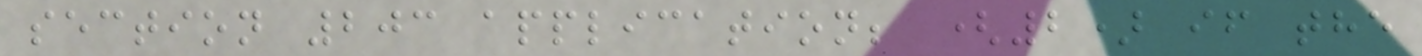section 203 application; (2) if the
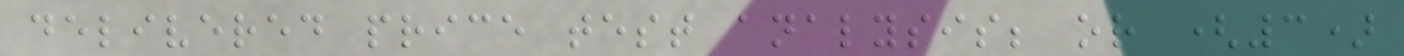delivered price test analysis; or (3)
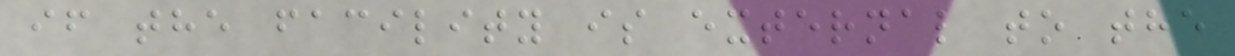if the facility is external to the
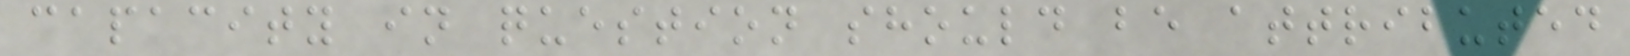capacity in question should be attributed
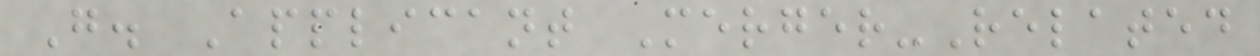G. Applicant Merger-Related
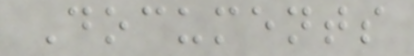Documents
